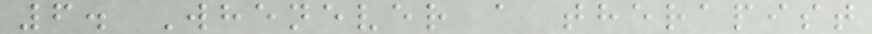6. Whenever a therapist
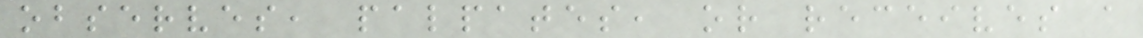observes, palpates, or receives a
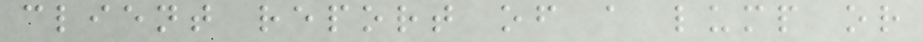client report of a lump or
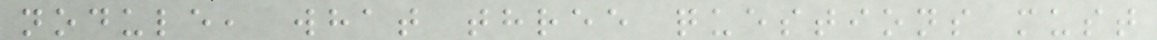nodule, what three questions must
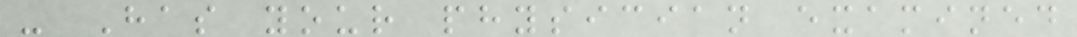- Has your physician examined
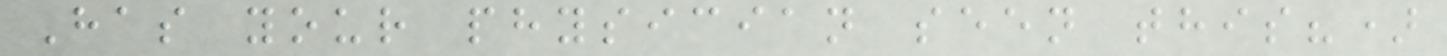Has your physician seen this?)
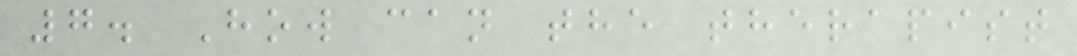7. How can the therapist
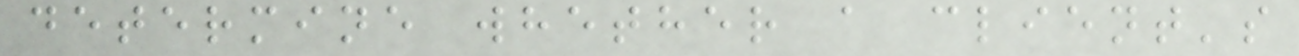determine whether a client's
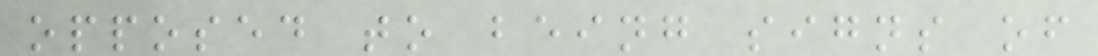opposed to being signs of
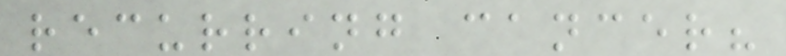recurring cancer?
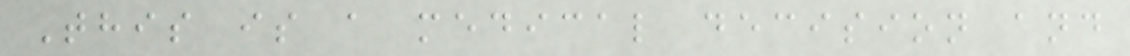This is a medical decision and
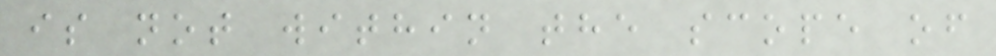is not within the scope of
